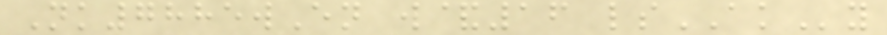Nk7885wEn w&16 lsAKy
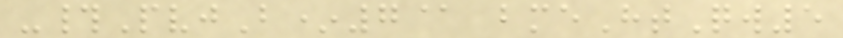-#PvjB*7@ bmeHtQw5
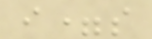i=s
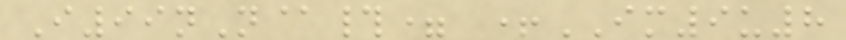I99nN@#= +IM9u8
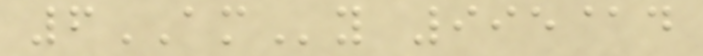6AMy 995@d
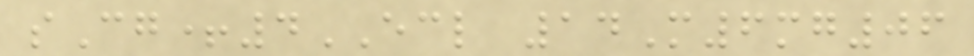sCg+4ECL 14M6mg06
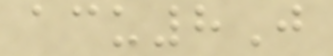acu8J
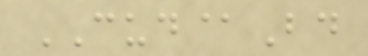CUD@Bd
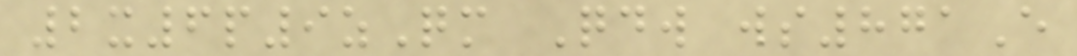2x6p9zQm Qdw ws871E
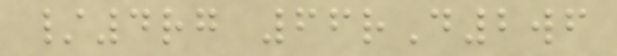/4rg 66rD2wf
